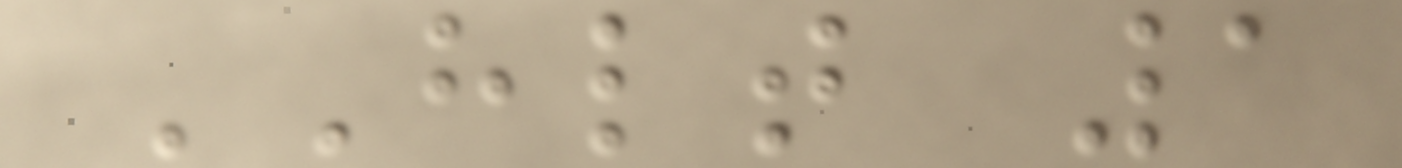HLT 1
